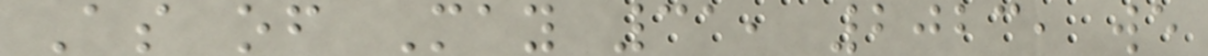As of May 31, 2023, we
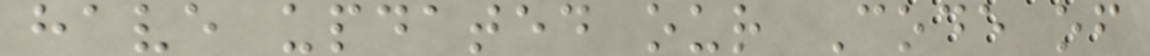have updated our Code of
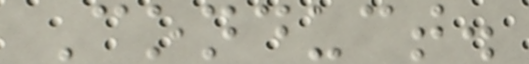Conduct.
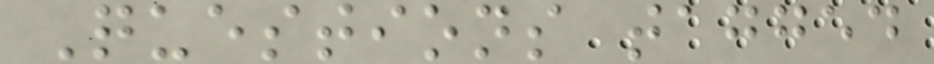Questions tagged
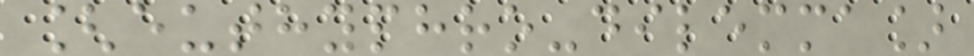[euthyphro-dilemma]
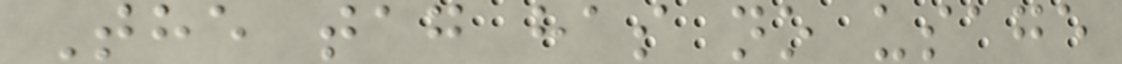The tag has no usage
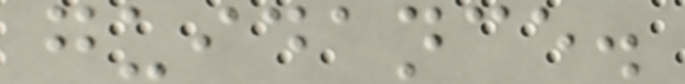guidance.
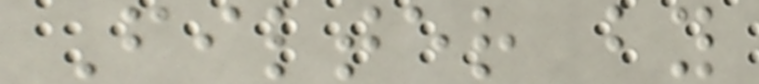Filter by
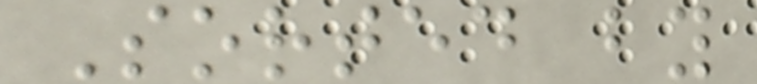Sorted by
